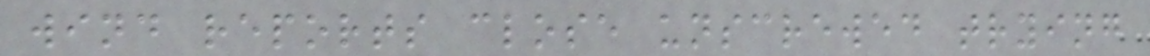wind reports close unscrewed trying
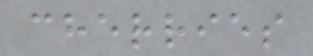cherries
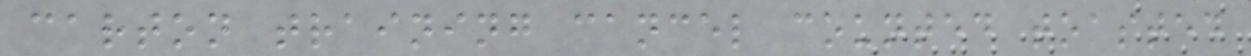carton training cancel counted toasted
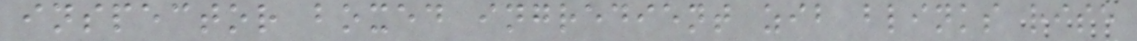inspector boxed ingredient zib blinks rise
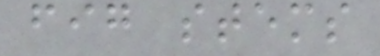fig stems
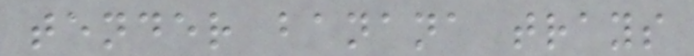tender banana trays
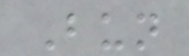Bun
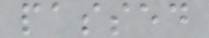passed
